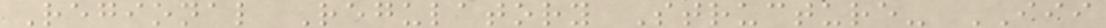Regional Regulatory Structure- III
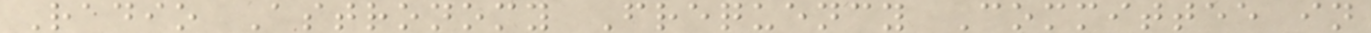Radio Astronomy Frequency Committee in
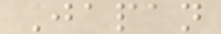Japan
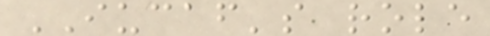IUCAF's role
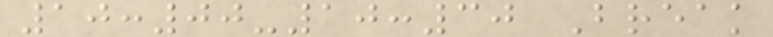10:00-10:30 Break
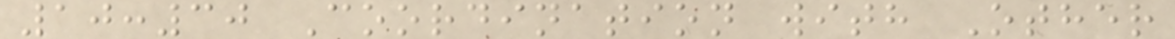10:30 Coordination with Other
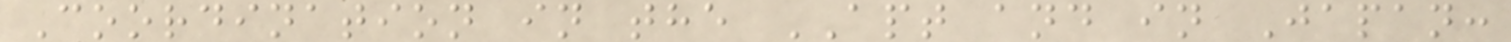Coordination in the APT and in Japan:
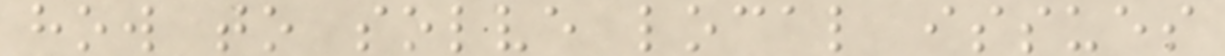how to solve local issues
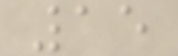15
